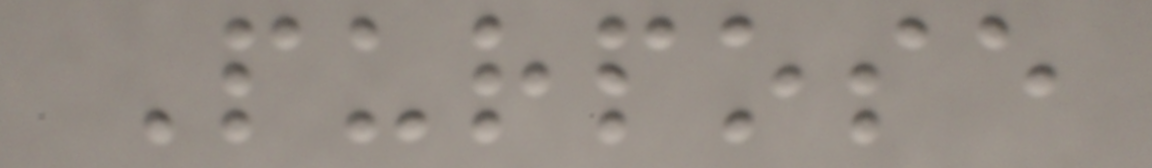Purpose
